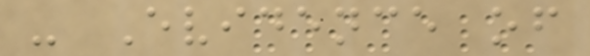- Evidence of
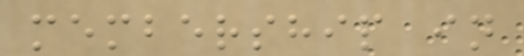membership in
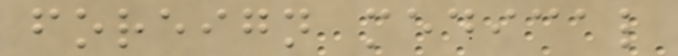foreign medical
